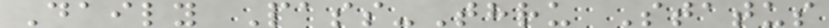Daily Pass-Thru Status
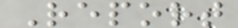Report
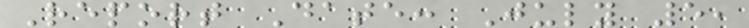Report Date: July 5,
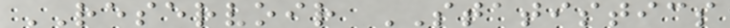RESERVOIR STATISTICS
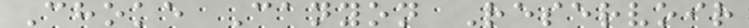Choke Canyon Reservoir
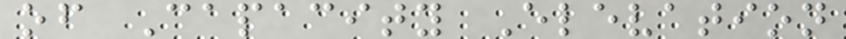of Capacity Elevation
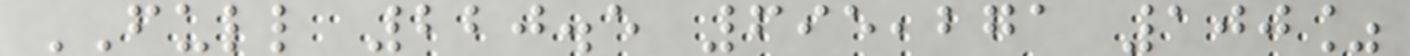FULL 220.5 695,271 100%
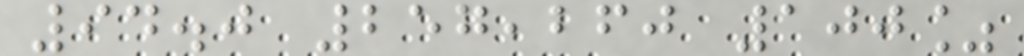94.0 257,260 100%
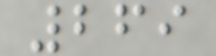269
